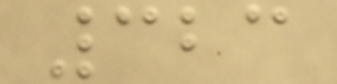323
